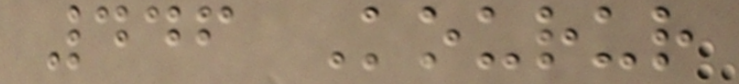446 Kourur
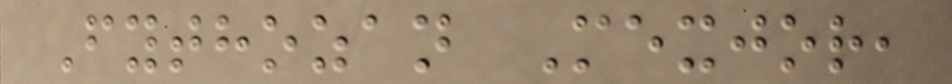Fythozan Mexjor,
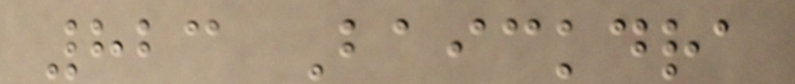823 Baickdra
